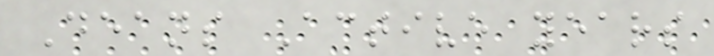Deans Active years
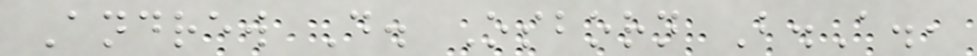Andrew D. Osborn B.A.,
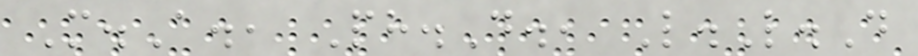M.A., Ph.D., L.L.D
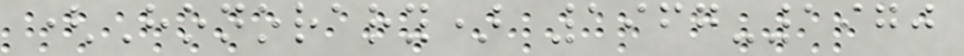(Honorary) 1967-1970
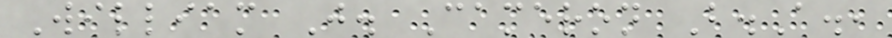William J. Cameron B.A.,
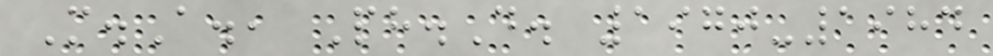M.A., Ph.D. 1970-1984
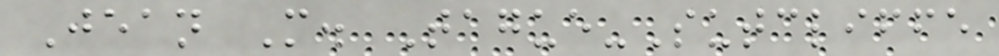Jean M. Tague-Sutcliffe
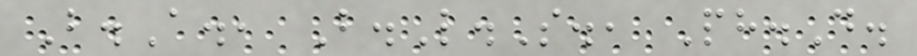B.A., B.L.S., Ph.D.
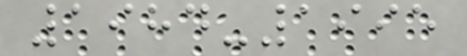1984-1995
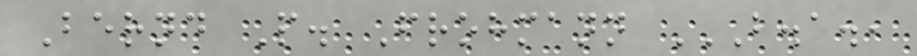Bernd P. Frohmann B.A.,
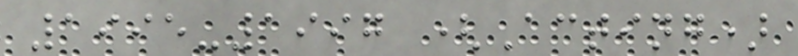1995-1997 (Acting)
